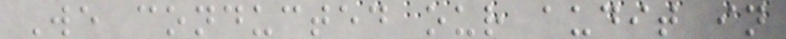We conducted our audit in
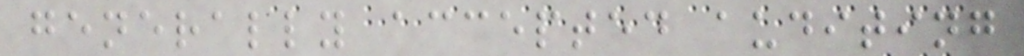generally accepted auditing
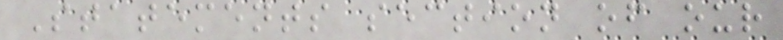Statements section of our
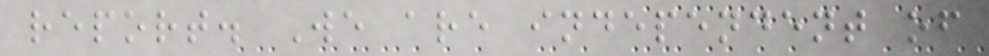report. We are independent of
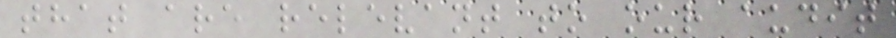that are relevant to our audit
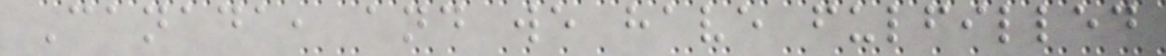Canada, and we have fulfilled
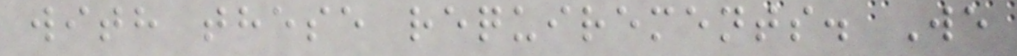with these requirements. We
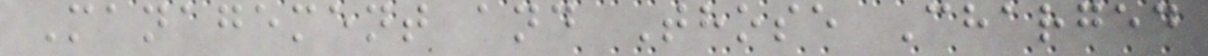Management and Those Charged
